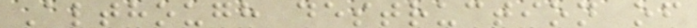Although destruction of
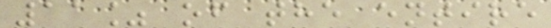11% of the entire
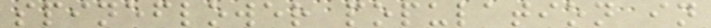spineflower population in
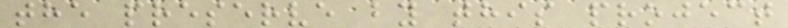the preserve by this project
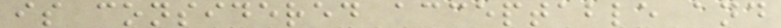is considered acceptable and
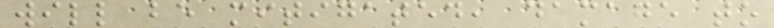will be mitigated, damage to
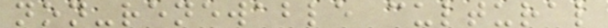non-renewable cultural
